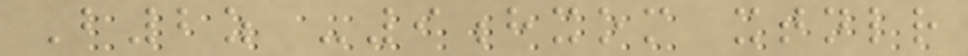B2z -9hxom xtnlr
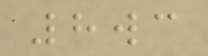8wc
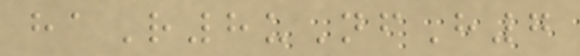haR8uNfH7
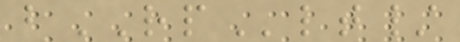bRPlt/
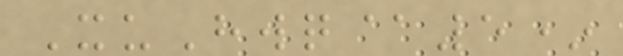XuHwq@5*
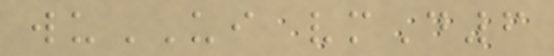wuUI vmD6
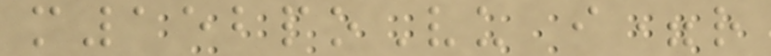m152poVu i=r
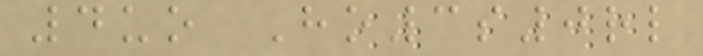4uo Ho3s0rl
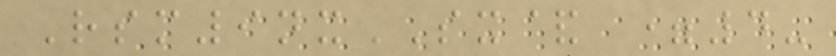Rsm9nxSX& =4-
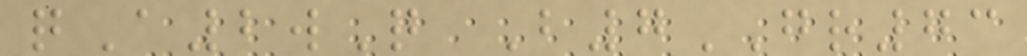qA2wQ B7GR73
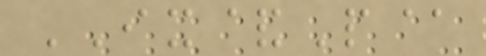IX&P@
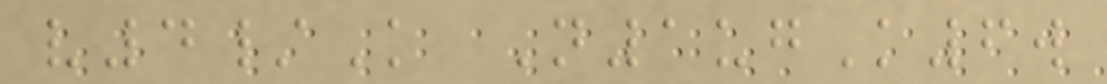v4/K N1ugK6w
